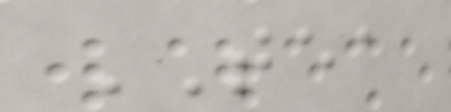TEA
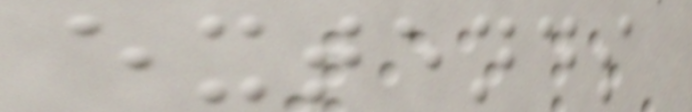extends
